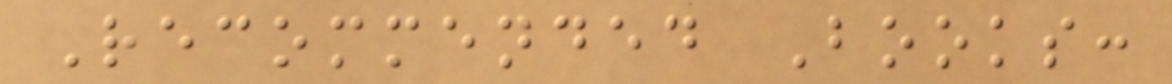Recommended Books:
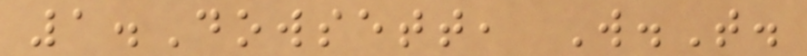1.Dowsett, W.T.
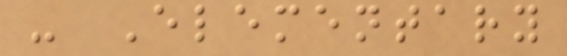- Elementary
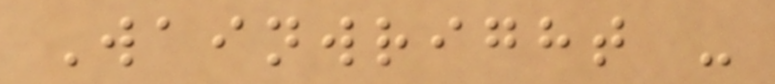Wainwright -
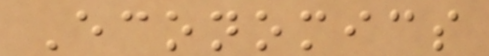Economics
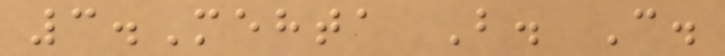3.Mehta B. C.
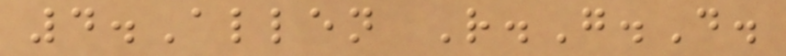4.Allen R.G.D.
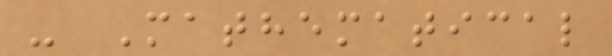- Mathematical
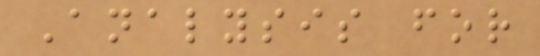Analysis for
